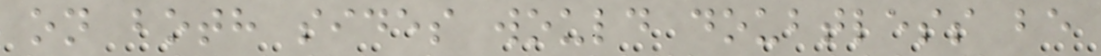on both sides would doubtless be
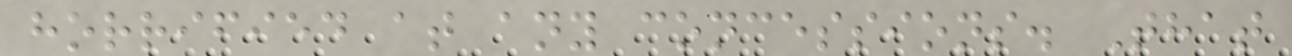horrified at any concessions. That
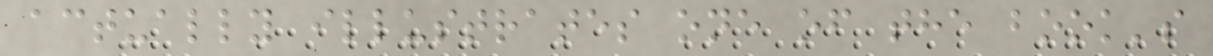actually illustrates one of the book's
